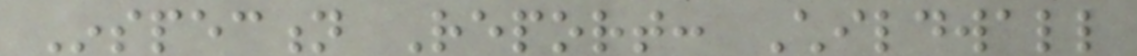Inspection Report: Childwall
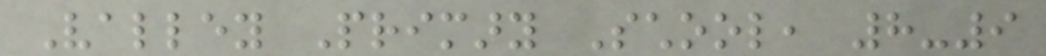Valley Primary School, 8-9
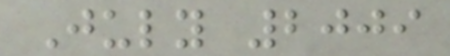July 2009
